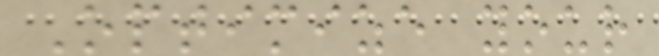Optimize your
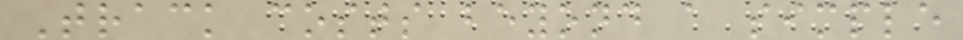Track costs beyond a simple
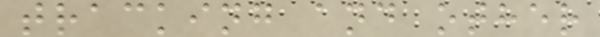tracking and other
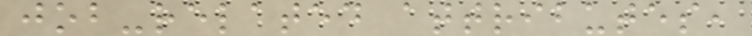job-related attributes,
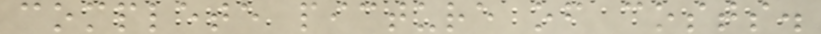complete picture of costs.
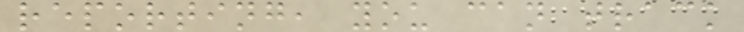reporting, you can track
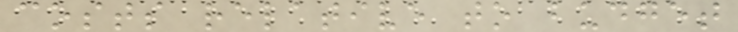costs relative to budget
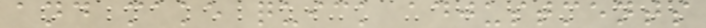and make quick adjustments
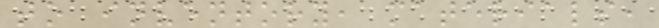to inventory, materials,
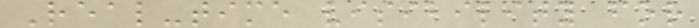Real-time visibility for
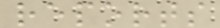reports
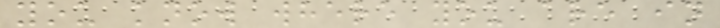you know where you are in
